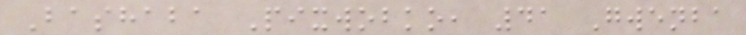Bashaba Pixwobko, 41 Gwenba
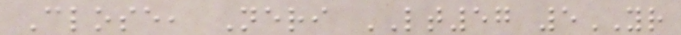Close, Neri LT57 5YR
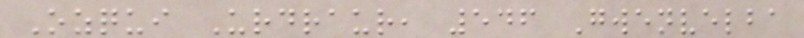Ozqui Urdraur, 546 Gwenvelba
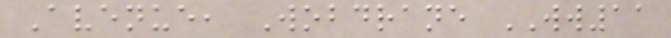Avenue, Wobdrane WW11
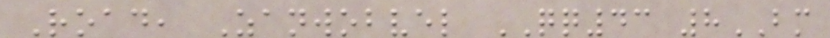Road, Zanwobvel QQ43 8BM
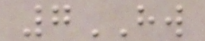7HW
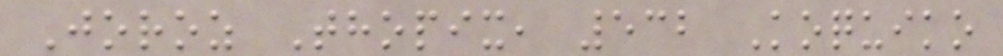Joroz Thopix, 532 Koquiko
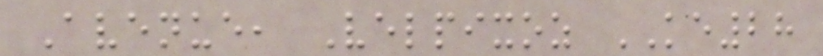Avenue, Velpixoz KE28
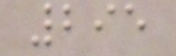295
